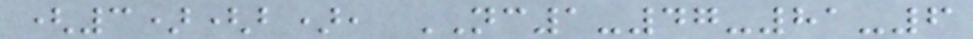(3)(b), NC1-47-81-6
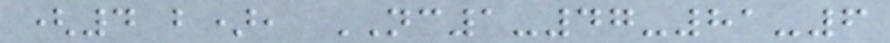(4 b), NC1-47-81-6
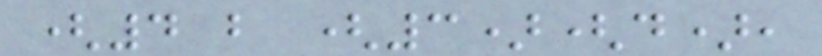(4 b (3)(d),
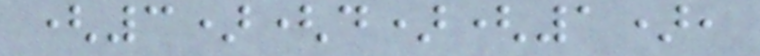(3)(d)(1),
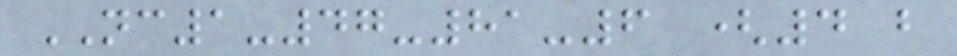NC1-47-81-6 (4 b
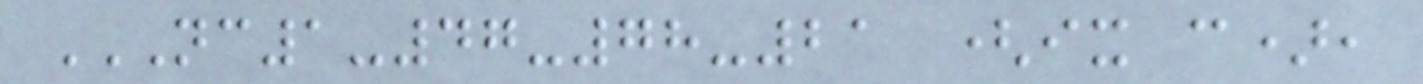NC1-47-78-21 (IX C),
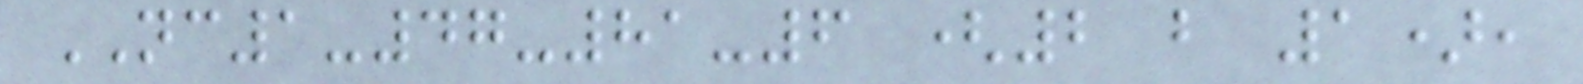NC1-47-81-6 (2 b 1),
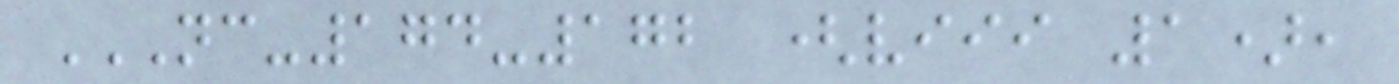NC-174-172 (VIII 1),
